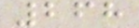268
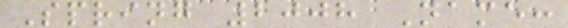Spring 2008 Name:
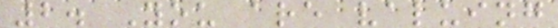2. You are valuing
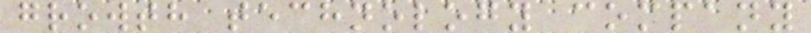growth technology company
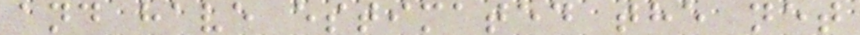and have estimated the net
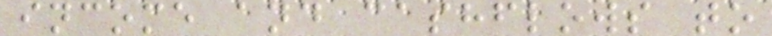income and cashflows to
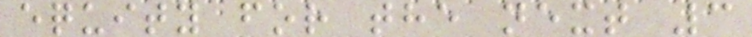equity for the next 3
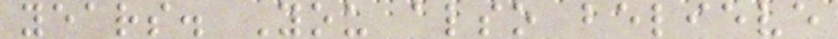years. You also believe
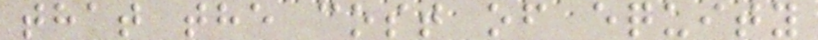that the cost of equity
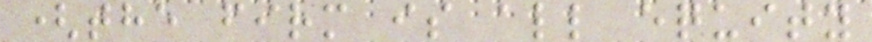(the firm is all equity
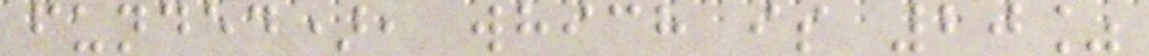funded), which is 20%
